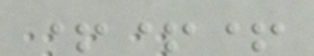+++
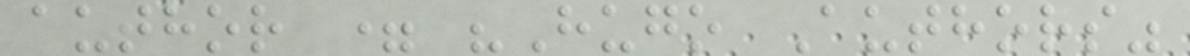author = "Hugo Authors"
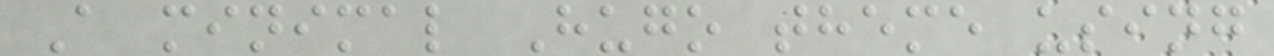A minimal Hugo theme using
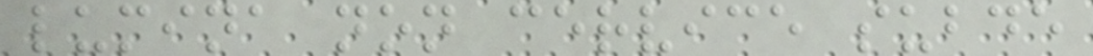lumina non cervice subde
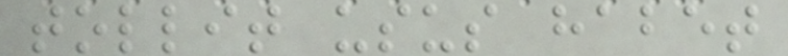tollit usus habet
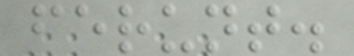ferunt.
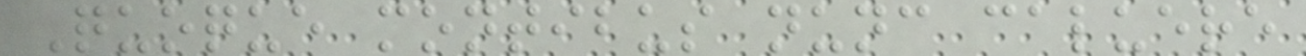Quoque montibus nunc caluere
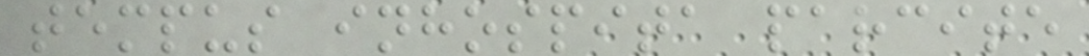tempus inhospita parcite
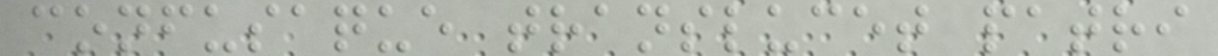confusaque translucet patri
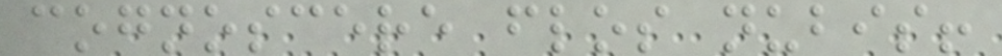cognoscere flos nubis!
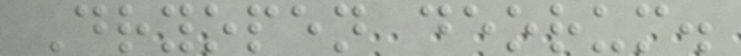Dryopen deorum.
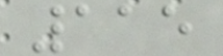115
